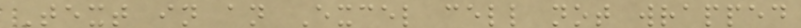Text in an Excel cell not wrapped
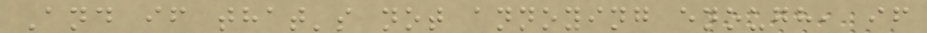And if that's not annoying enough, if
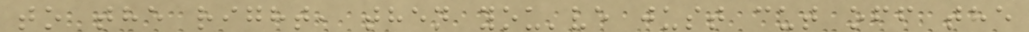to the right, then you've just cut off the
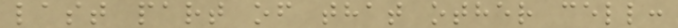last part of that other cell:
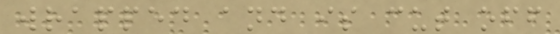wrapped and is cut off
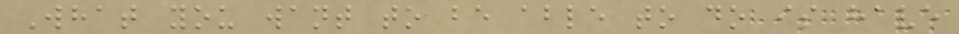What you want to be able to do is have
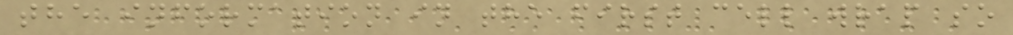the information in the first cell wrap so
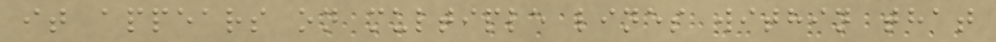it appears on multiple lines within that
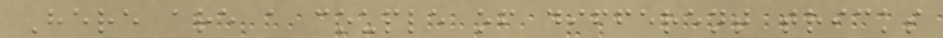Here are a couple of different tricks
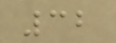32
